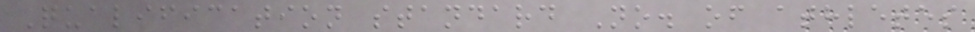Qualification standard No. of athletes
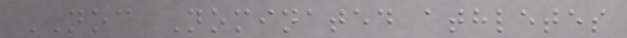NOC Nominated athletes
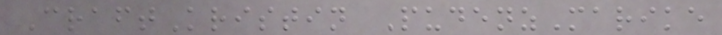CraftKristin PudenzMarike
